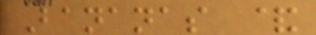Bananas &
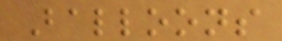Balloons
